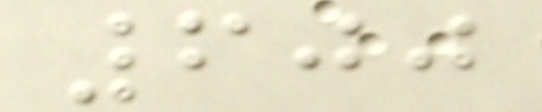600
